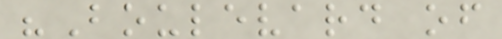"Boulevard of
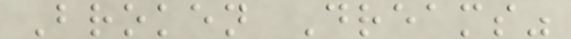Broken Dreams"
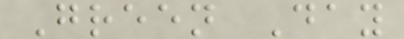Green Day
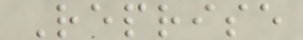Reprise
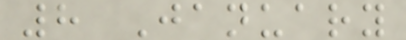8 January
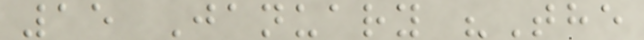15 January "The
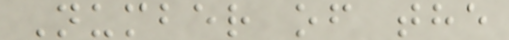Number of the
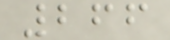266
